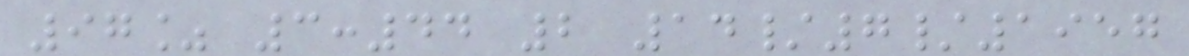97% 3:44 2 14/7/1957
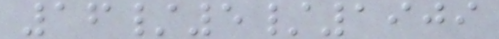16/5/1909
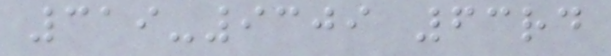319-9309 63rd
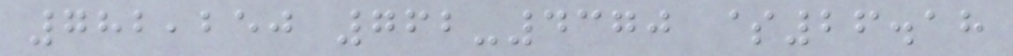782,250 762-4370 $26.18
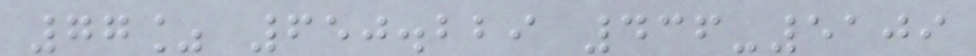77% 650.229 436-5109
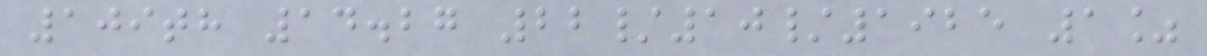109th 14.27 22/10/1925 1%
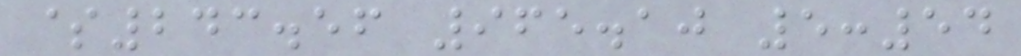$243.56 965.10 5:54
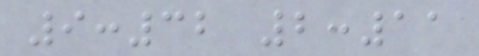9:32 2:11
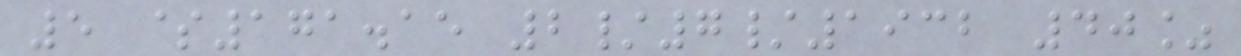5 $171.15 2/7/1932 40%
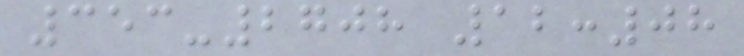353-2708 12:08
